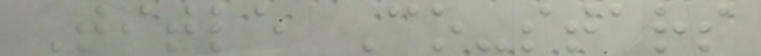Title Co-stars
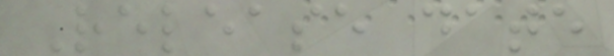Release date
